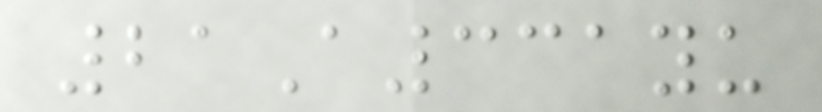21A331yu
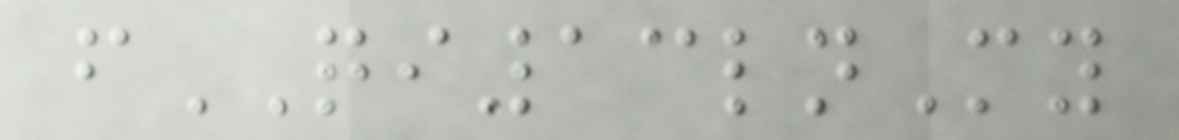fQI13lnMy
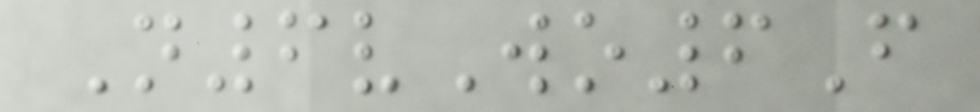N6vWo6F
